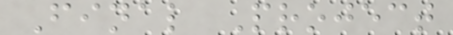Final Project
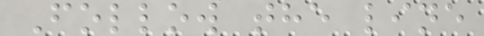Follow the line
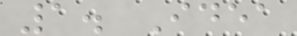1. Idea
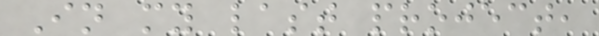In my last project,
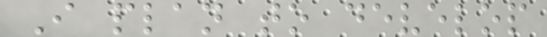I plan to develop
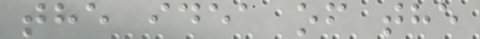the idea of the
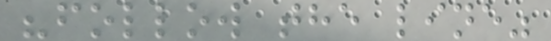"follow the line"
